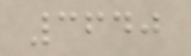3640
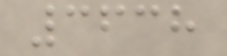3638
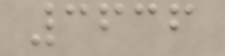3636
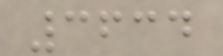3634
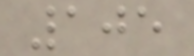105
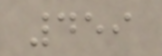459
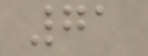71
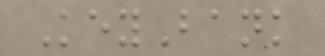KeyBank
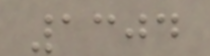1304
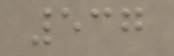537
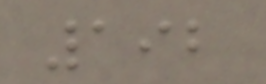192
